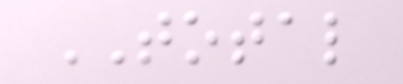TOTAL
